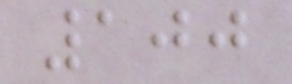100
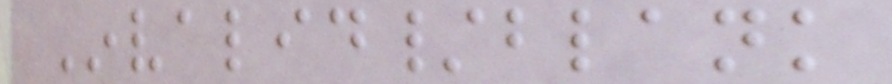Invalid/blank
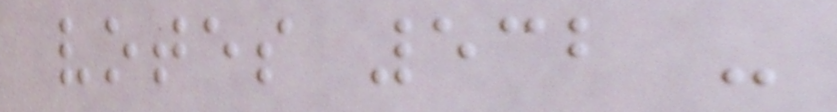votes 532 -
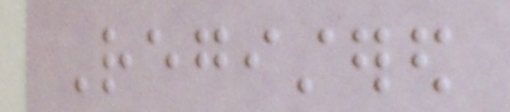Registered
